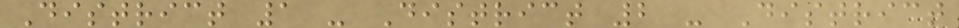District 1 - District 2 - District
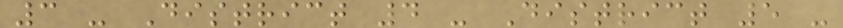3 - District 4 - District 5 -
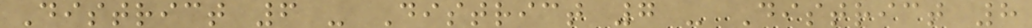District 6 - District 7 - District 8
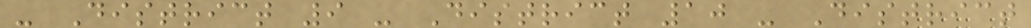- District 9 - District 10 - District
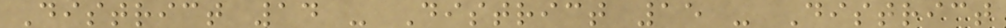District 14 - District 15 - District
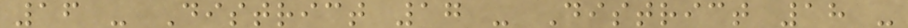16 - District 17 - District 18 -
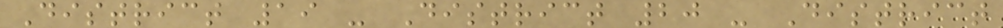District 19 - District 20 - District
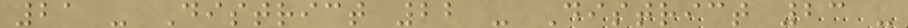21 - District 22 - District 23 -
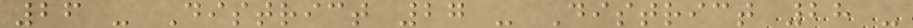26 - District 27 - District 28 -
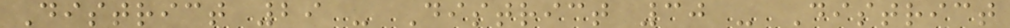District 29 - District 30 - District
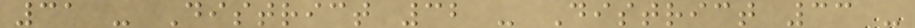31 - District 32 - District 33 -
